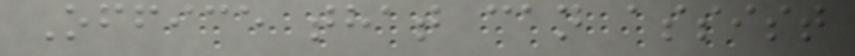Office that can assist
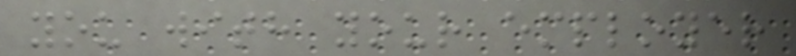you with your employer
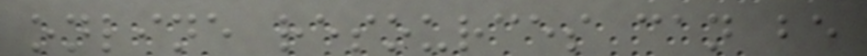online resources can be
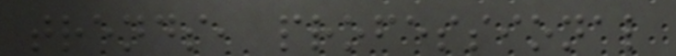trends, professional
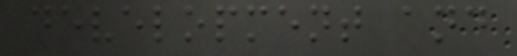development and
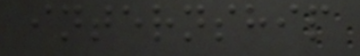internship
